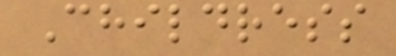Childress
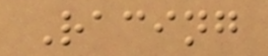Racing
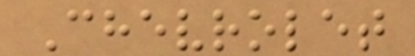Chevrolet
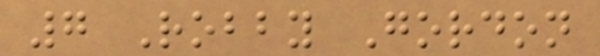7 Robby Gordon
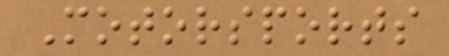Motorsports
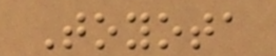Toyota
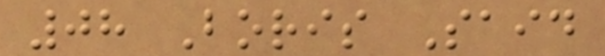08 Boris Said
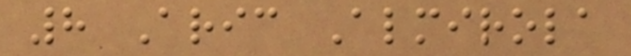8 Aric Almirola
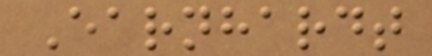Earnhardt
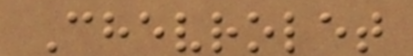Chevrolet
